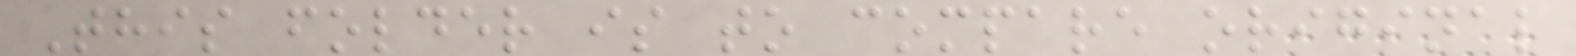This folder is to compare original
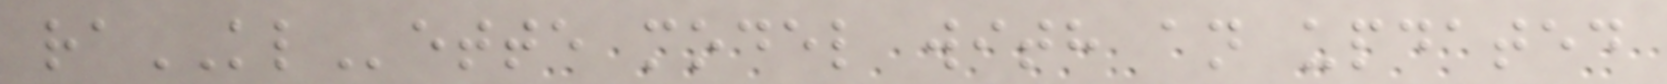raKLette model with an updated
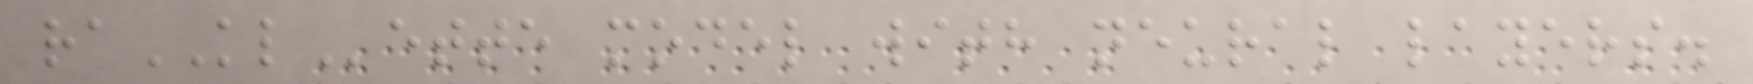raKLette model with neural layers.
